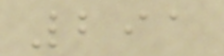291
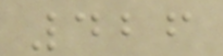426
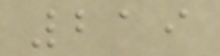219
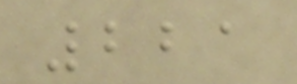221
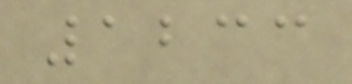1233
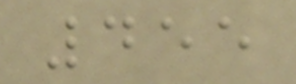455
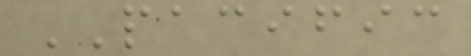PACIFIC
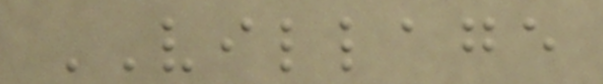VILLAGE
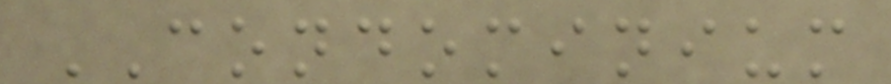CONDOMINIUM
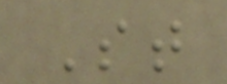St
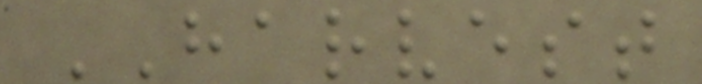HARVEST
